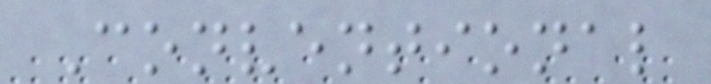Conventional
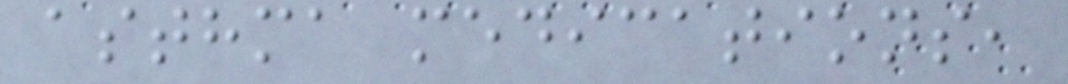asthma medications,
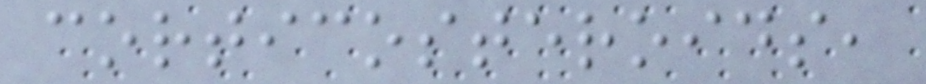corticosteroids,
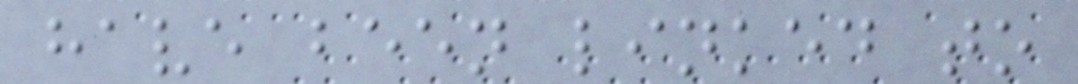have been linked to
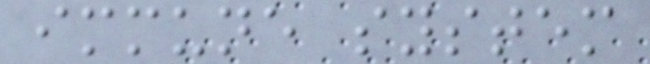immune system
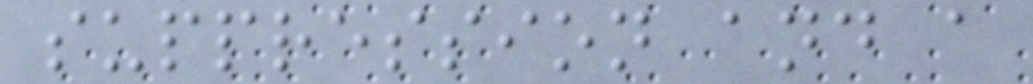suppression and a
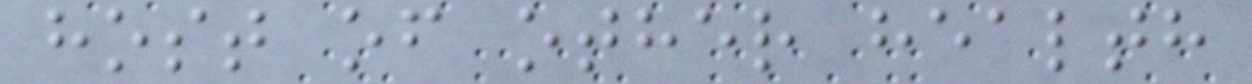host of other health
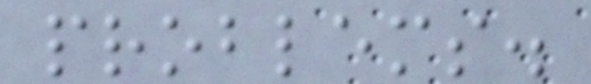problems.
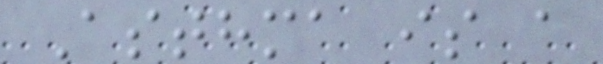Asthma is a
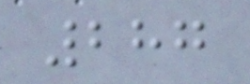287
